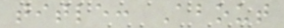title: About
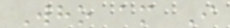Who am I
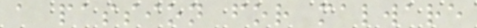a passion for malware
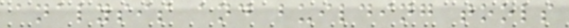analysis and building tools
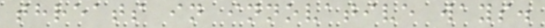threats in innovative ways.
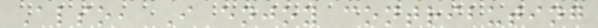Also, I enjoy contributing
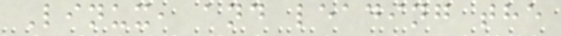Linux, and leading the
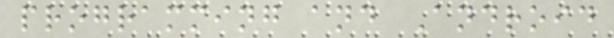programming and Android
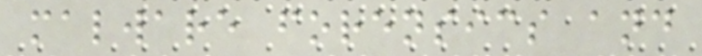malware forensics and
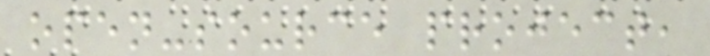open-source project,
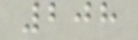208
